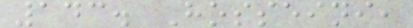143. Hosseini,
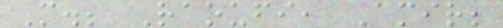M.; Raoufi, Amir;
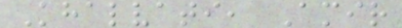Khalvati, Amir
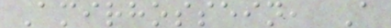Amirhossein, A
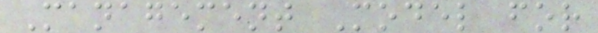Management Model for
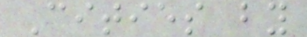Cities by
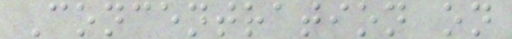Concentration on
